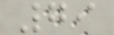79
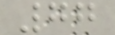77
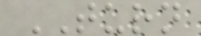TURN
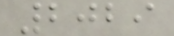2029
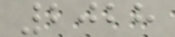2028
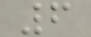6
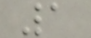1
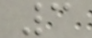3
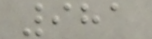981
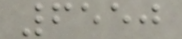6550
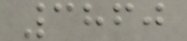3860
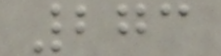273
